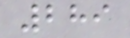289
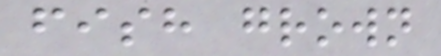fish grown
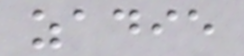zadie
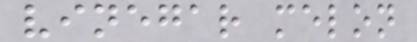vinegar melon
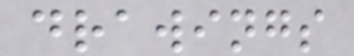drawings
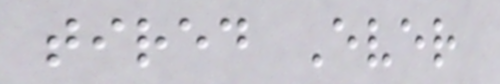tired Ever
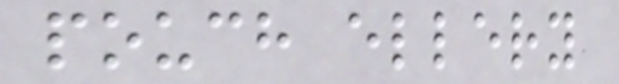pouch ellery
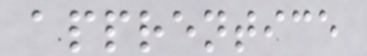apprentice
